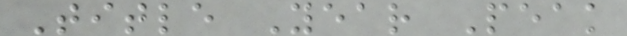Title Year Peak
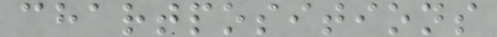chartpositions
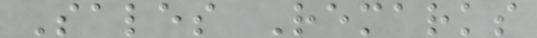Sales Remarks
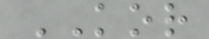KOR
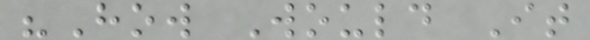"How Would It
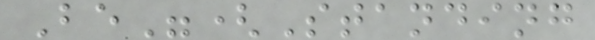Be"(Standing
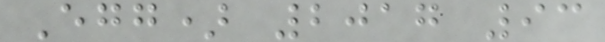Egg) 2017 93
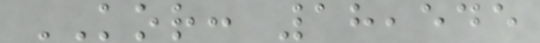KOR: 18,545
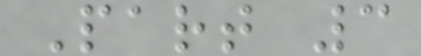Part 3
